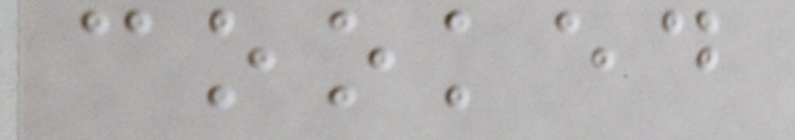cooked
